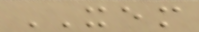XEM
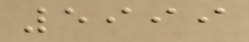5999
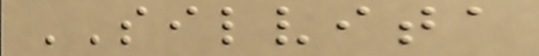SILVITA
